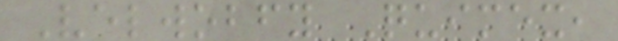Velwobfy Quimex,
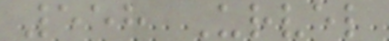558 Urvel
